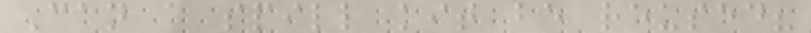Can a spill kit be reused?
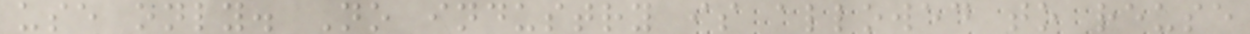use only. No industry is allowed to reuse
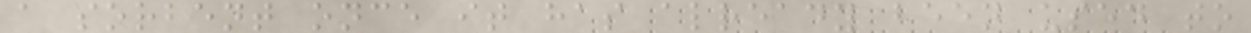a sorbent once it has already been used to
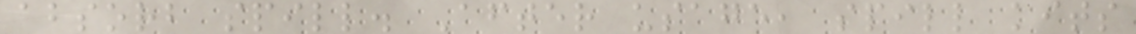absorb spill. After usage, spill kits
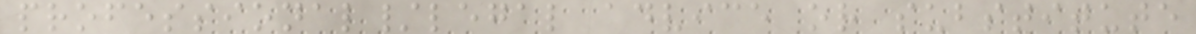professional/legal advice or substitute
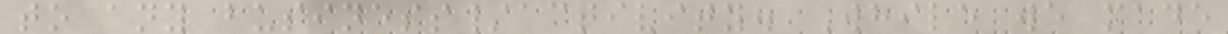to any business/activity. While we made
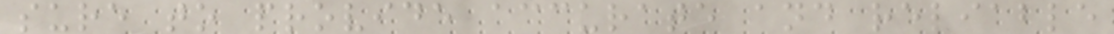sure to provide accurate and reliable
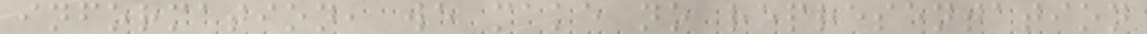information, we make no representation
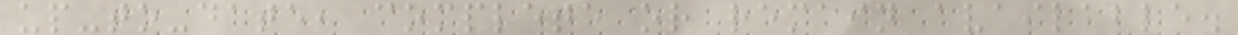up-to-date, complete or remain available.
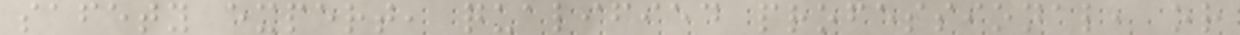safety expert, qualified professional, or
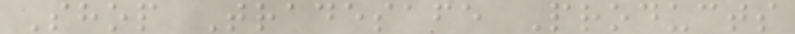Shop Tradesafe Products
